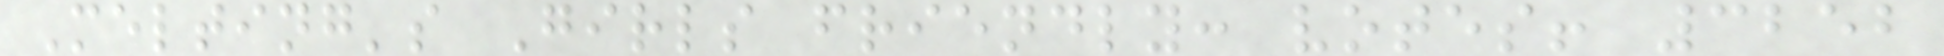Melting's Girls friendly: votes! 3252
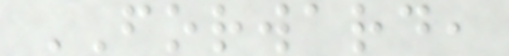FORWARD,
